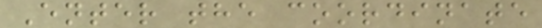Enter the coordinate
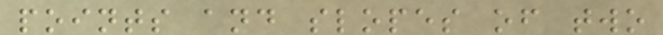points and slopes of two
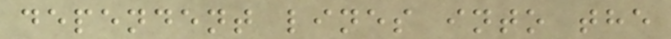dependent lines into the
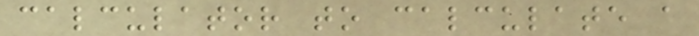calculator to calculate a
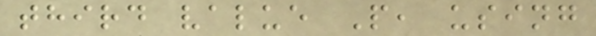third value P, using
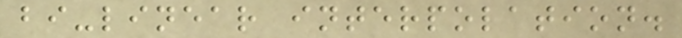bi-linear interpolation.
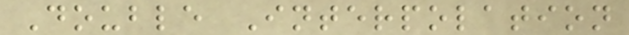Double Interpolation
